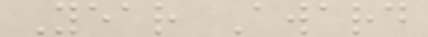Year Award
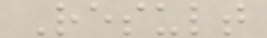Result
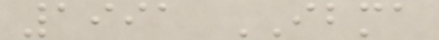1991 IBMA
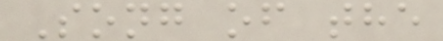Song of the
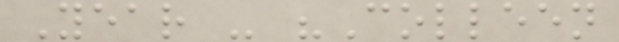Year - "Colleen
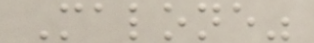Malone"
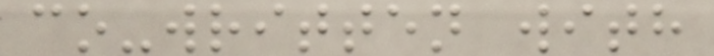co-written with
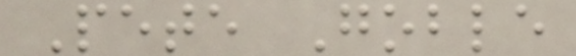Pete Goble
